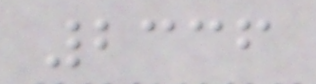2336
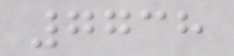7738
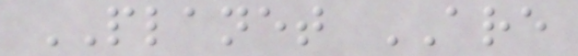PLANET ARE
